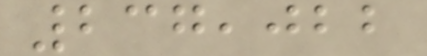237,022
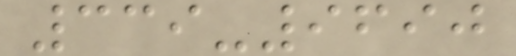339-9690
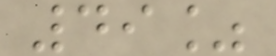49%
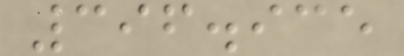396.935
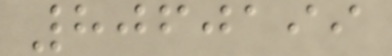8060199
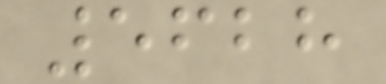5628
